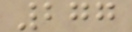277
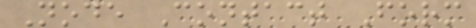Node Contact Form
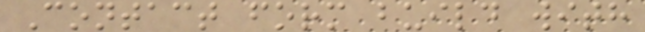Contact form build with
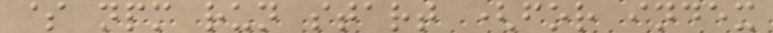$ npm run start (for index
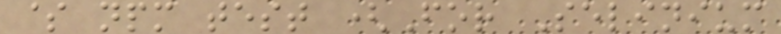$ npm test (For Selinium
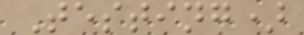Testing)
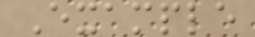Example
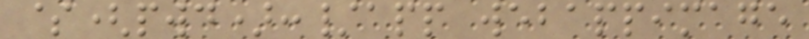$(pwd):/app webappimage
